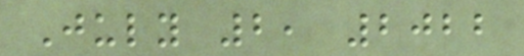July 2, 2022
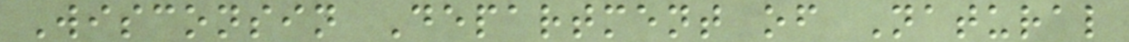Wisconsin Department of Natural
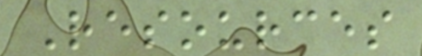Resources
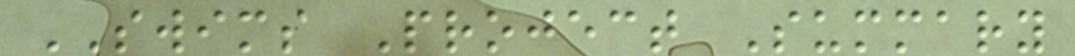SWIMS Project Summary
